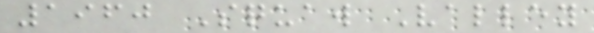1960 Squaw Valley
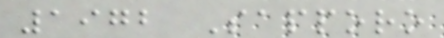1972 Sapporo
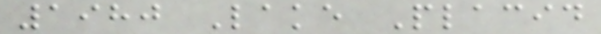1980 Lake Placid
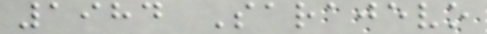1984 Sarajevo
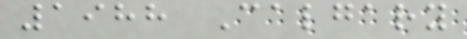1988 Calgary
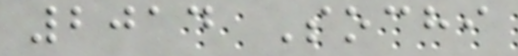2014 Sochi
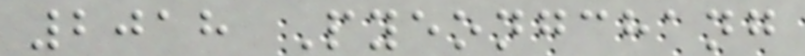2018 Pyeongchang
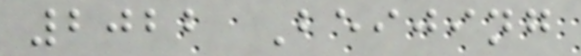2022 Beijing
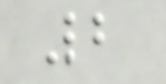2
